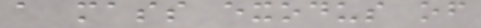a mass exodus of
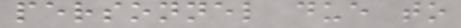personnel due to
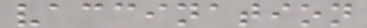vaccination
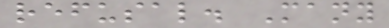refusal. Many
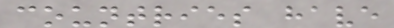countries have
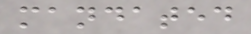mandated
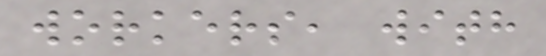workers, with
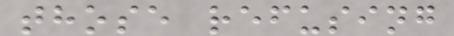those refusing
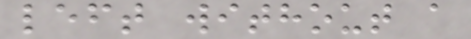left without a
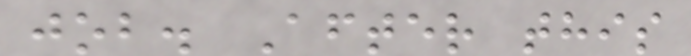job. After this
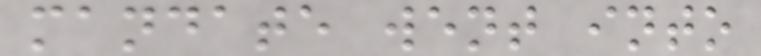mandate went into
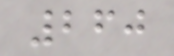260
